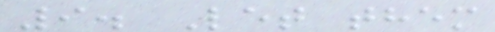9. Let them
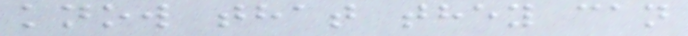know that they can
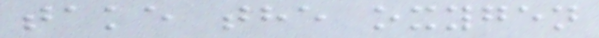take the oxygen
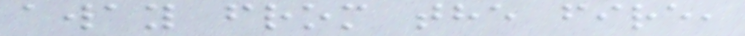away from the fire,
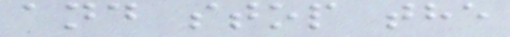and stop the
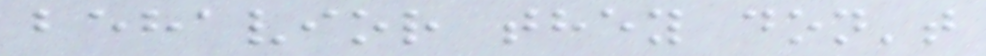behavior they don't
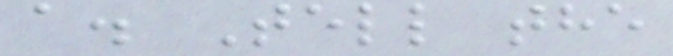a. Tell the
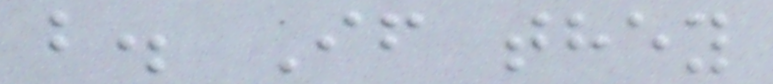b. If they
